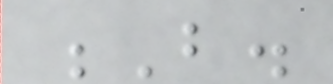B.
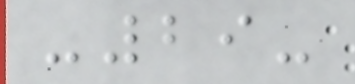-29-
